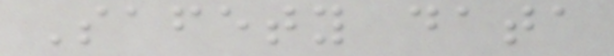Safety data
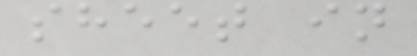sheet in
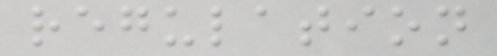regulation
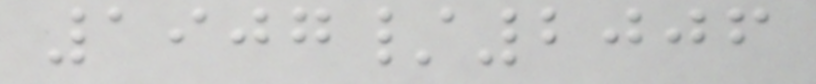1907/2006
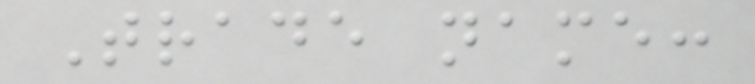Trade name:
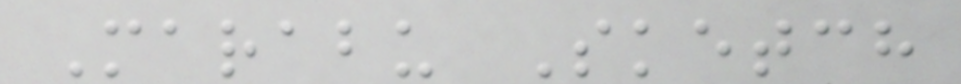Marabu Sketch
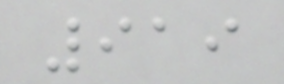919
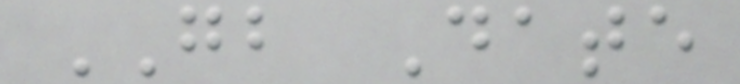GB Date
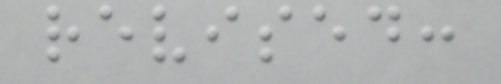revised:
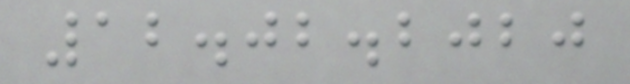12.02.2020
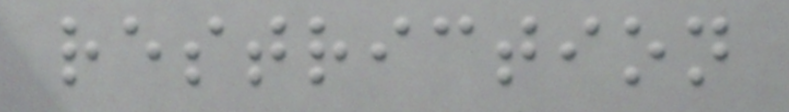restriction
